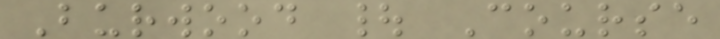Burwood | Course
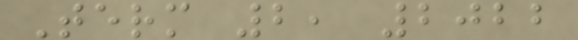Term 2, 2022
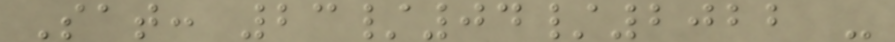Sat: 23/04/2022 -
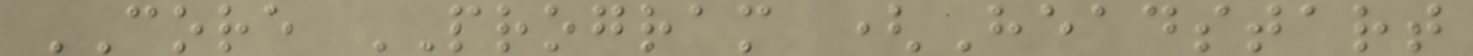CORE PROGRAM (Headstart
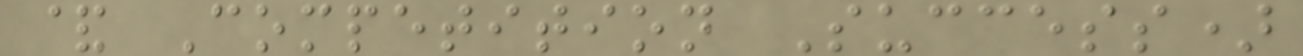& Competition Success)
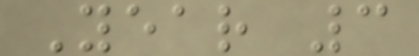Year 3
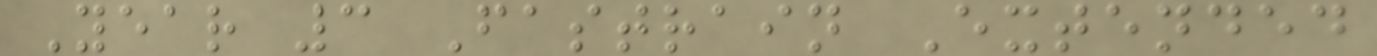Year 3 Fastrain Extended
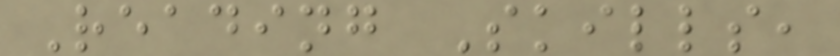Reading Skills,
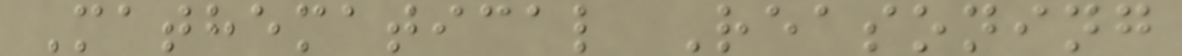Mathematical Reasoning
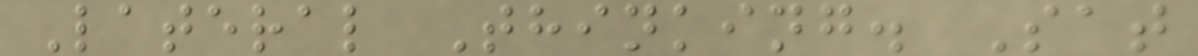Lateral Thinking. Sat
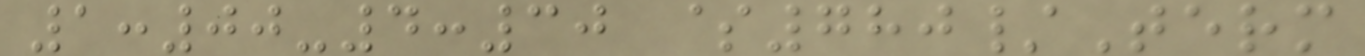1:00-4:30 $780/Term
